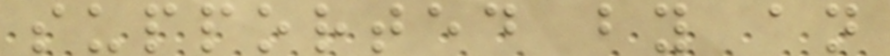supported by an
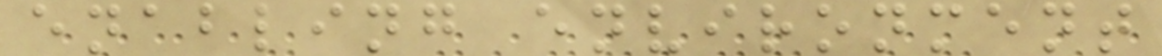enabling environment
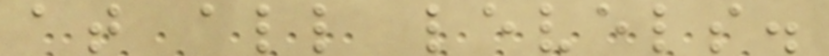at all levels.
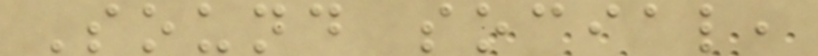Sound social,
